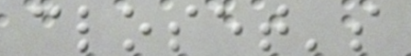closet's
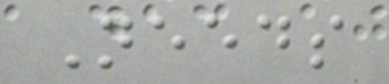Needs
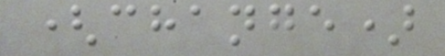(change)
